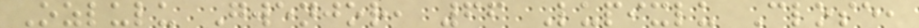Ozlulu Gwenjor, 66 Lupixlu Close,
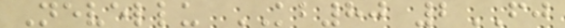Nevellu KB80 2FJ
